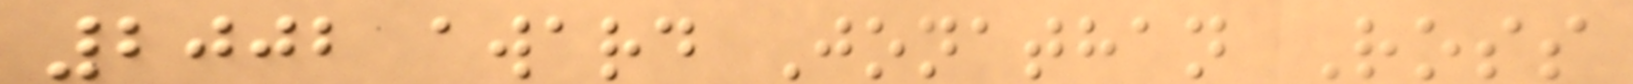2002 award Jonathan Ross
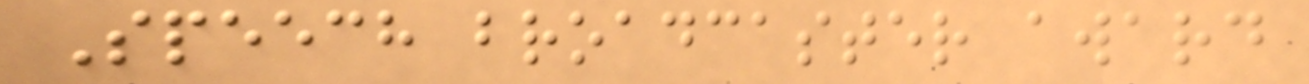Speech broadcaster award
